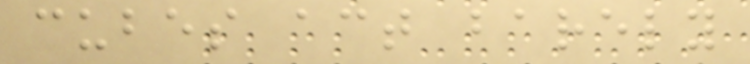cubes act barely
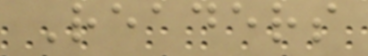Readers
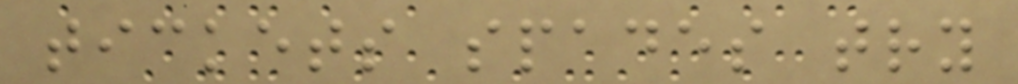tickets spades try
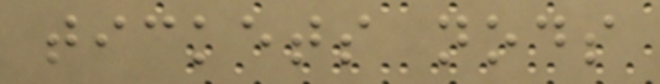tickets nods
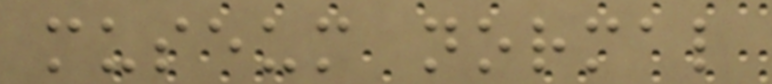museum normal
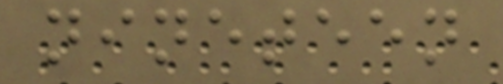nineteen
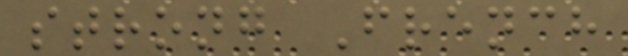strong French
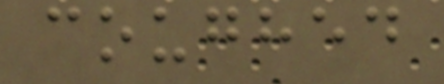coughed
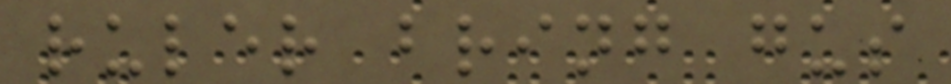ruler bring gus
